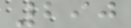290
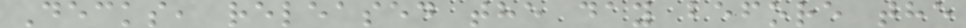Decks, released the day before the
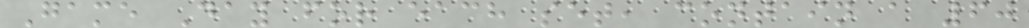Game Day for each set, contain a 60
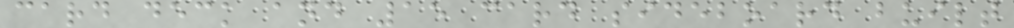card deck and 15 card sideboard built
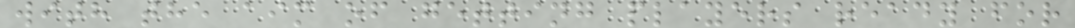with the aim of getting players ready for
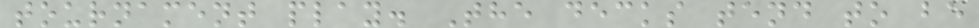tournament play. The decks tend to be
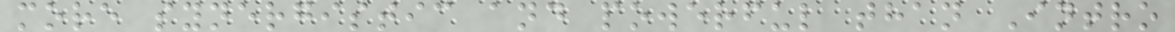more synergistic and powerful than Intro
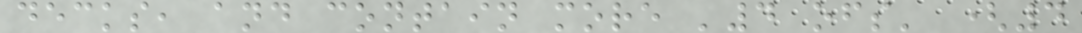decks, and contain more '4 ofs' (4
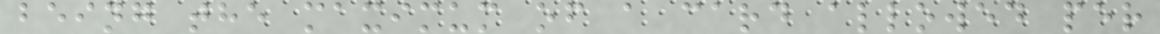being the maximum of a card allowed per
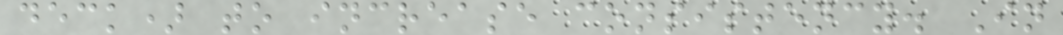deck) to increase consistency. In
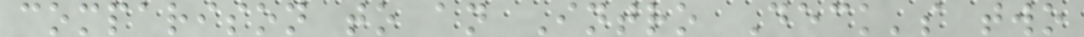comparison to an Intro Deck's two
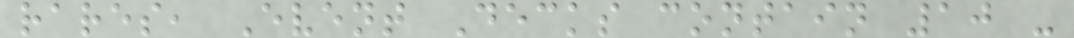rares, Event Decks contain 10 -
